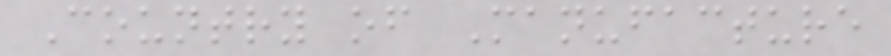Country of Manufacture
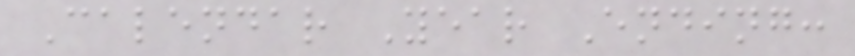Calendar Year Ending:
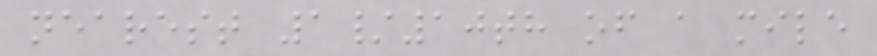nearest 1/10th of a mile
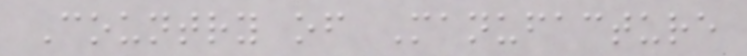Country of Manufacture
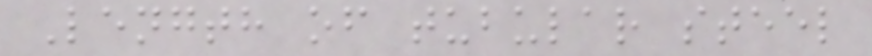Length of tubular steel
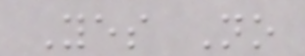Yes No
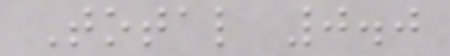Total 0.0
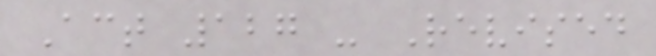Act 127 - Revised
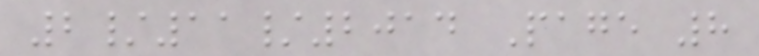2/11/2014 Page 8
